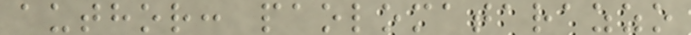author: paolomatarazzo
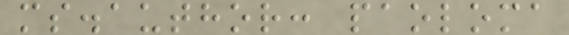ms.author: paoloma
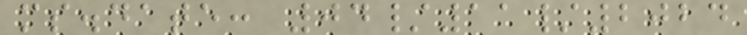ms.date: 04/11/2024
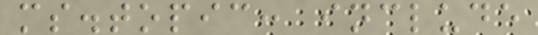ms.topic: include
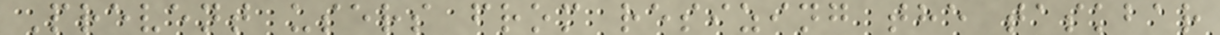Prevent users from resizing the taskbar
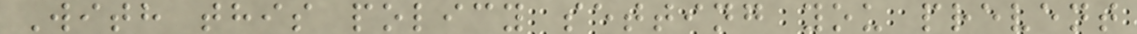With this policy setting you prevent
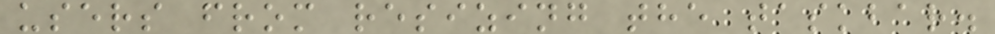users from resizing the taskbar.
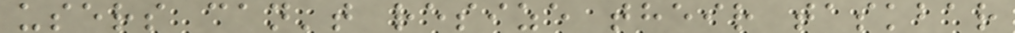users can't resize their taskbar
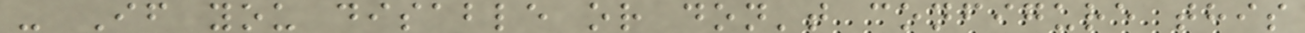- If you disable or don't configure this
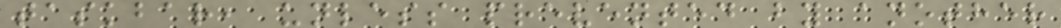taskbar, unless prevented by another
